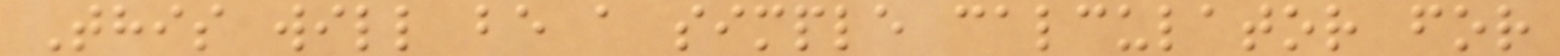This will be a simple calculator for
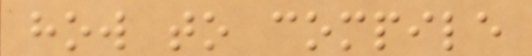how to compile
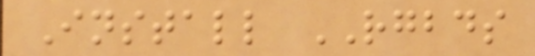Install RGBDS
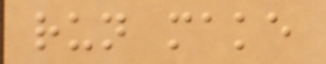run make
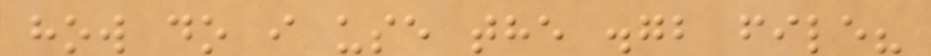how do i use the .gb file?
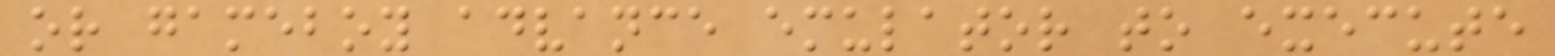or gameboy advance emulator to execute
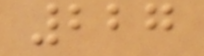227
